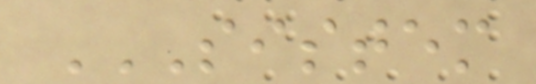SISTEM
